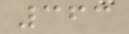363
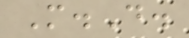M.D.
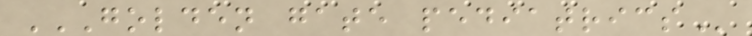GOLDEN GATE PEDIATRICS
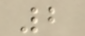2
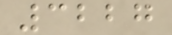3227
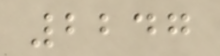2247
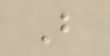B
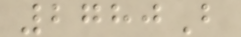2780B
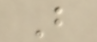B
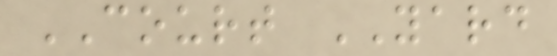COURT YARD
